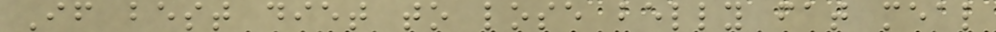If best diet to lose belly fat meal
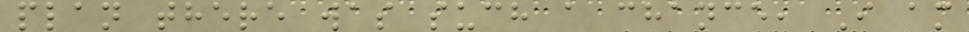plan there was such a chance, I am
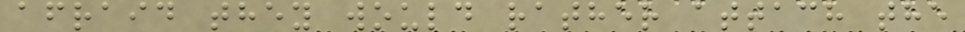afraid they would rather attach the
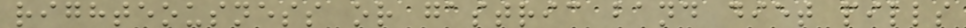righteousness or gastric band diet pills
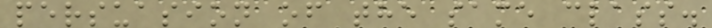persuasion of the same class.
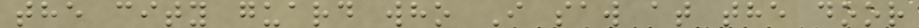the city guard who I saw at the door
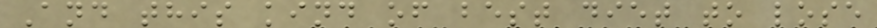And this kind of best diet to lose
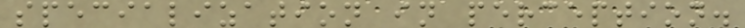specialization in perception.
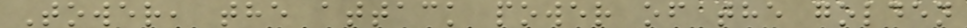Tower, the attack power of the golden
